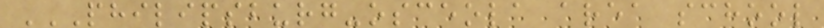PHILIPSBURG-OSCEOLA AREA SCHOOL
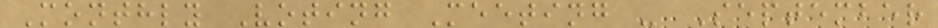Monthly Voting Meeting - September
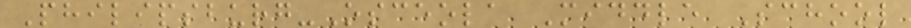Philipsburg-Osceola Middle School
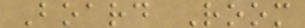Board Room
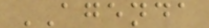AGENDA
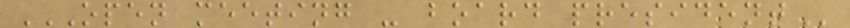OPEN MEETING - BOARD PRESIDENT
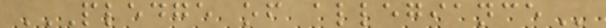PLEDGE OF ALLEGIANCE
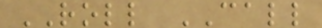ROLL CALL
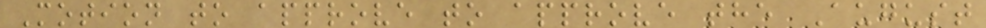Motion to approve to approve the August
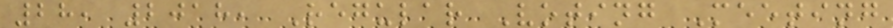28, 2018, Regular Voting Meeting
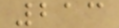213
